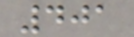401
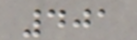401
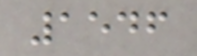1546
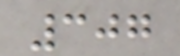307
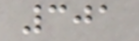301
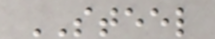STEEL
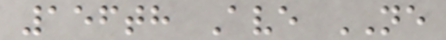156th Ave NE
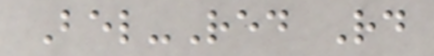Bel-Red Rd
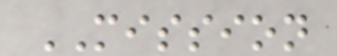MISSION
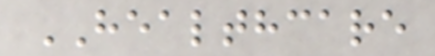HEALTHCARE
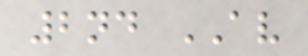2nd AV
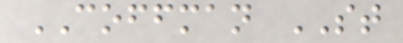COFFMAN ST
